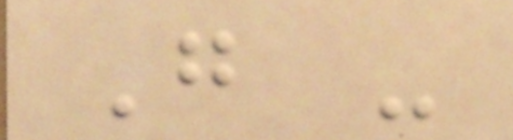G -
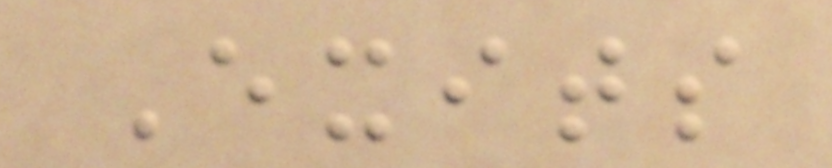Exits
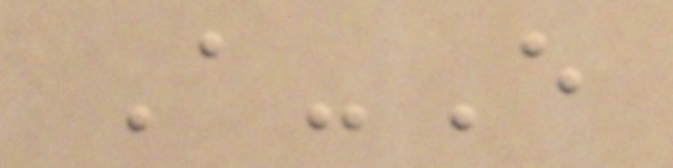A-E
